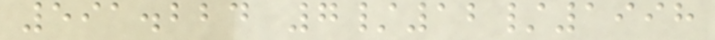591.224 7/12/1998
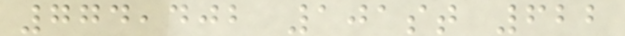774,402 101st 622
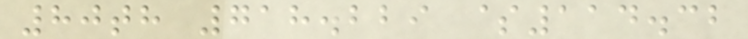80th 718.229 $114.32
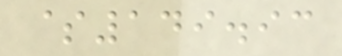$149.93
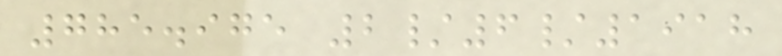785.975 2/6/1918
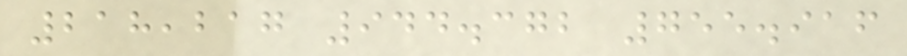218,217 944.372 755.916
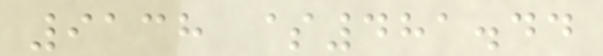9138 $481.44
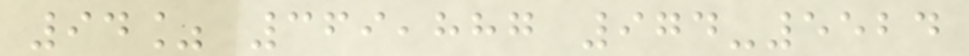94% 369,887 974-5524
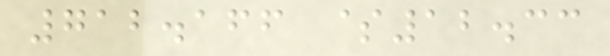712.166 $12.33
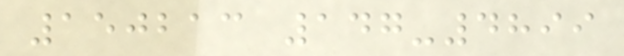150213 147-4899
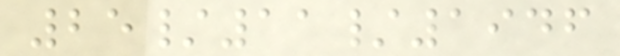25/11/1946
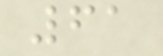61
